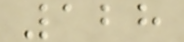128
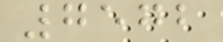7572
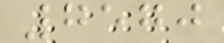7570
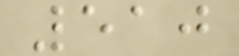510
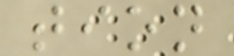tion
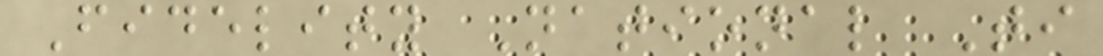Fidelity National Ti
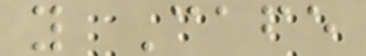y Cafe
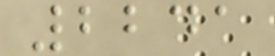2241
